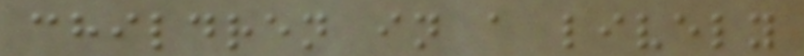children in a lively
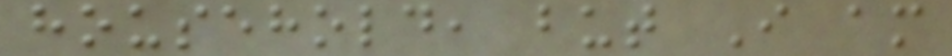household, but I am
